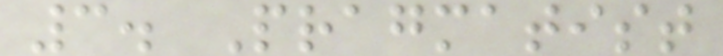3. Pragmatist
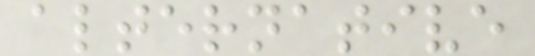alternative
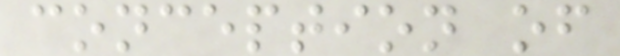conception of
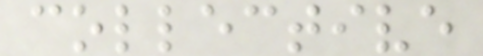collective
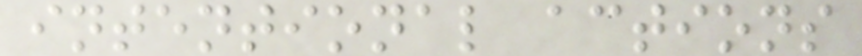intentional actions
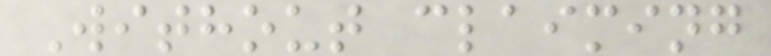Without claiming
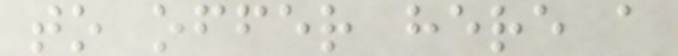to offer here a
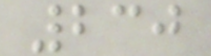230
